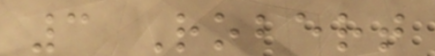3 Robert
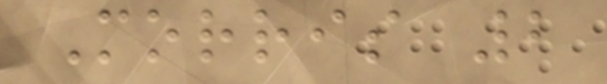Morris 2
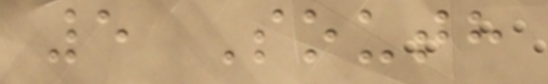5 South
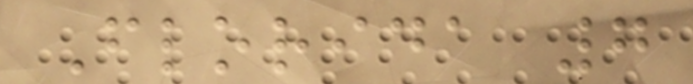Florida 7
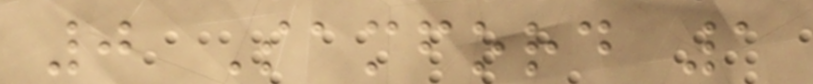0 Samford 1
